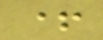+
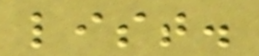list.
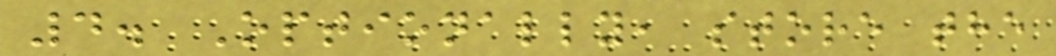4. Optionally, store the
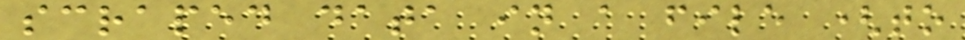scraped data in a file (to
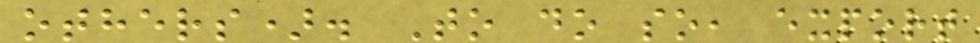others). To do so, export
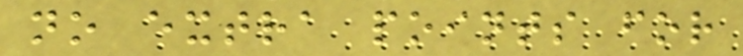no extra points for
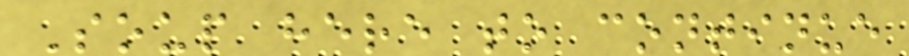Soup here to continue
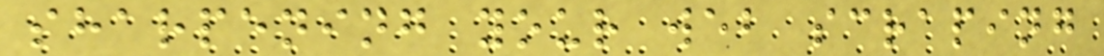sharpening your web scraping
